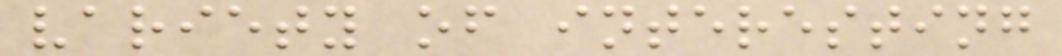variety of interesting
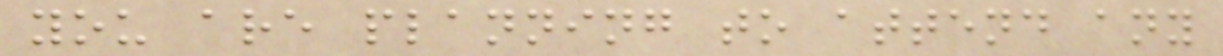you are planning to attend any
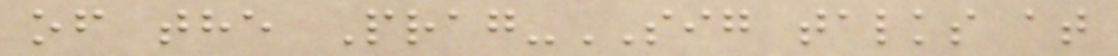of the Prag-SIG talks at
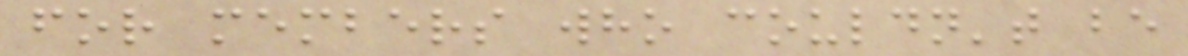for members who couldn't be
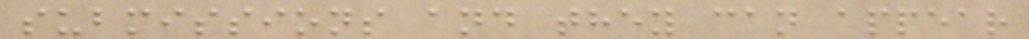submissions and they can appear
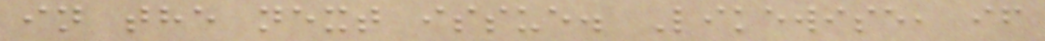in the next issue. Likewise, if
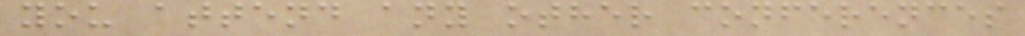you attend any other conferences
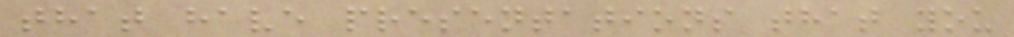that have presentations that you
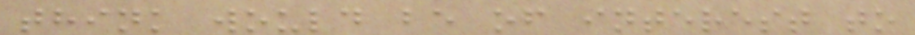think would be of interest to
